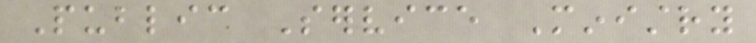Public Service Ministry
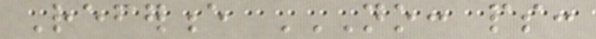Reference NO: PS:
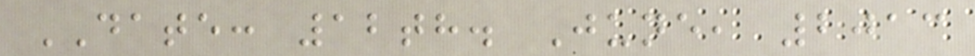DATE: 12th. June, 2013
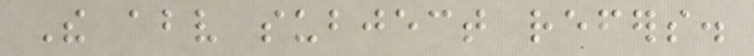The above subject refers.
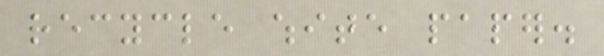recycle white paper.
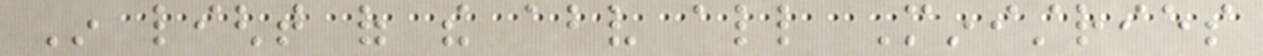In light of the above all Ministries
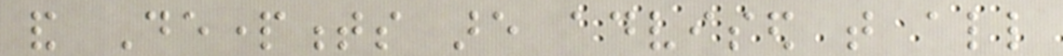and Departments are advised that all
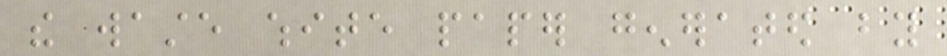the waste white paper generated by
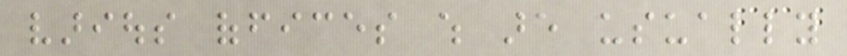various offices which are usually
